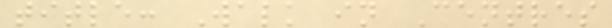title: Walk in Centres
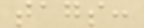tags:
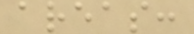areas:
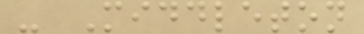- Middleton
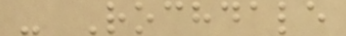- Rochdale
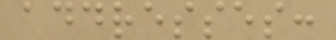addresses:
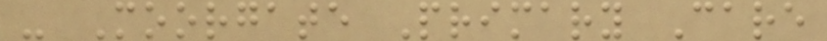- Moorgate Primary Care
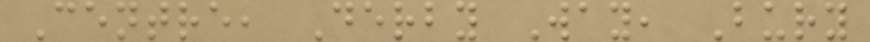Centre, Derby Way, Bury
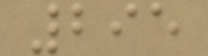295
